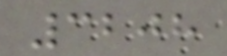3208
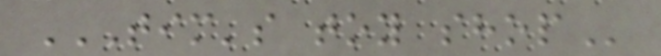TIM'S TOY SHOP
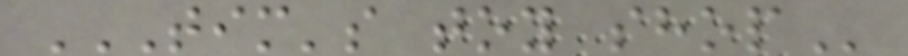TIM'S TOY SHOP
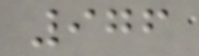976
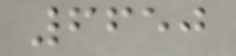6650
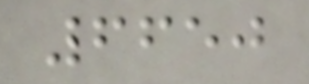6650
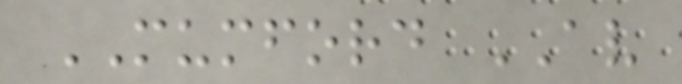MUMFORD AV
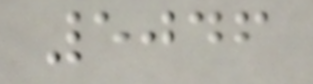5046
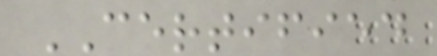CERTIFIED
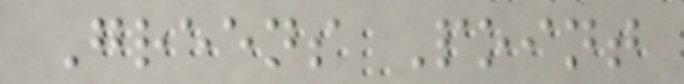Greens Point
